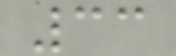33
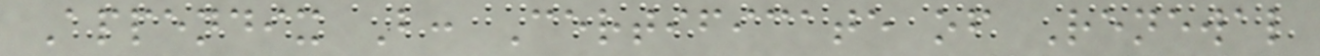Appendix B: Certificate of Renewal
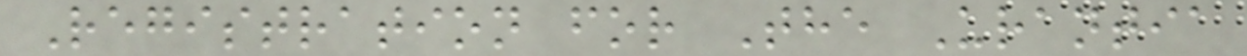Registration for The Urantia
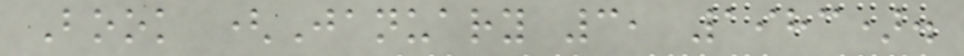Book (January 3, 1983).
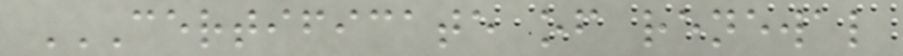CERTIFICATE OF RENEWAL
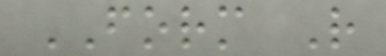FORM R
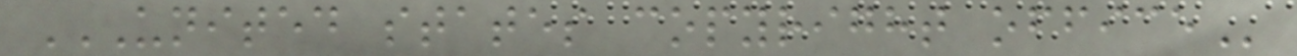UNITED STATES COPYRIGHT OFFICE
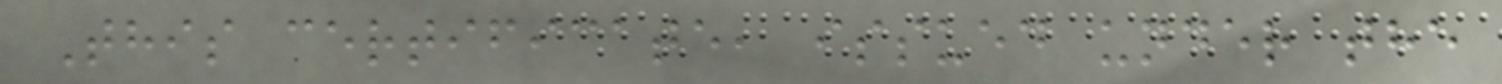This certificate, issued under the
